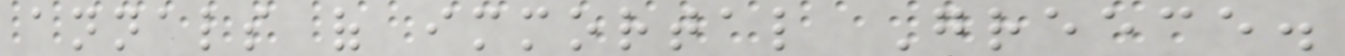annals of immortal Greece.
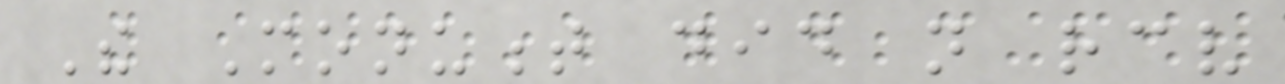The Monument did not receive
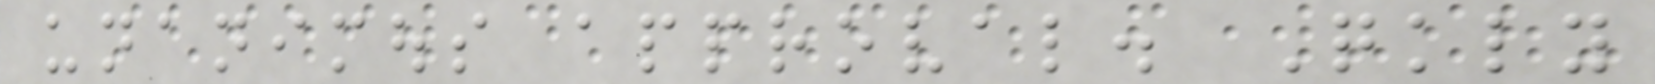unanimous approval. Quickly
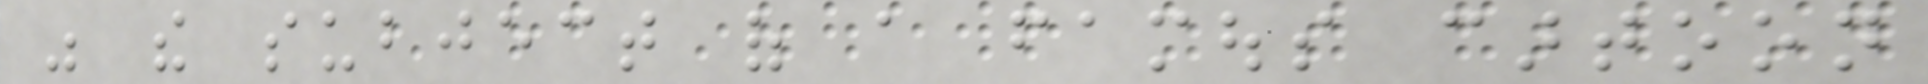was the subject of a famous cartoon
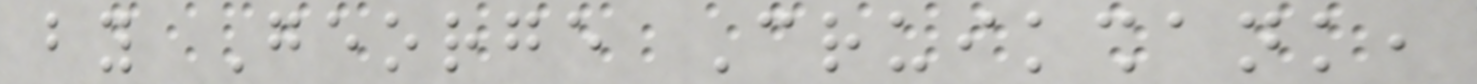by George Cruikshank,
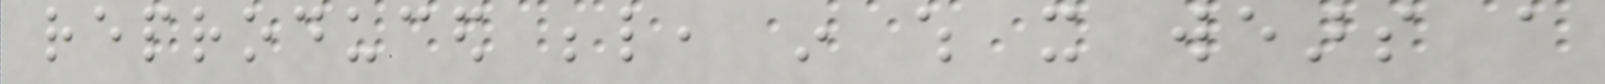reproduced below, in which it wears a
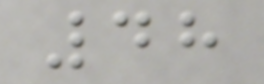48
